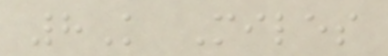8K Miles
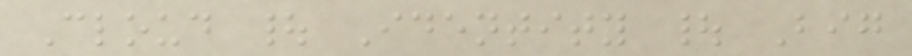Cloud | Identity | Big
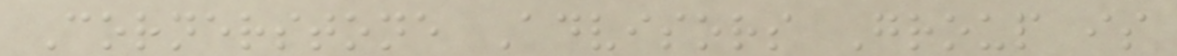Cornerstone Advisors Group is
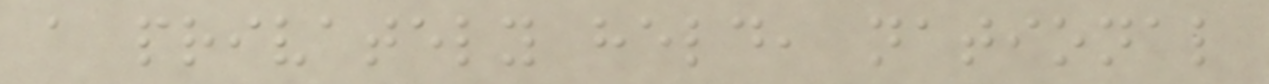a privately held, national
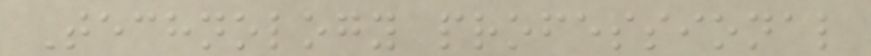Technology professional
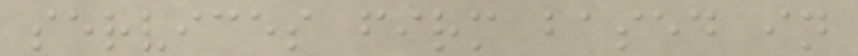services firm based in
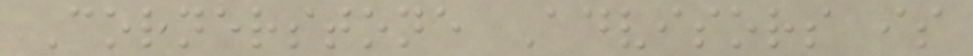Cornerstone Advisors is
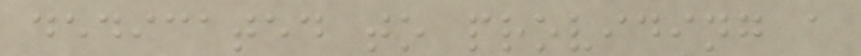dedicated to providing a
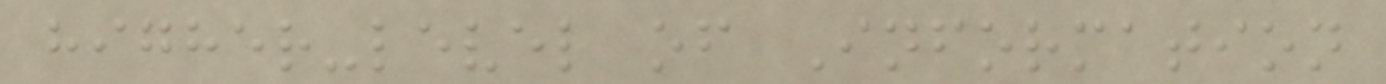higher-level of Information
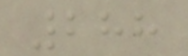288
